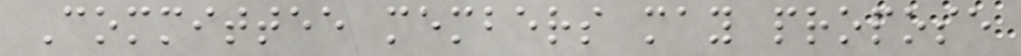Committee members may propose
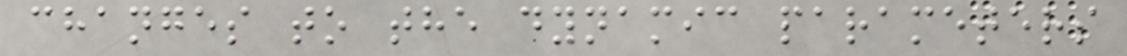changes to the dynamic parameters
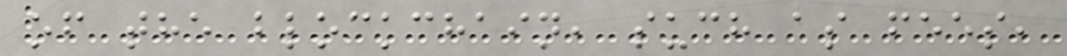of the blockchain, such as fees,
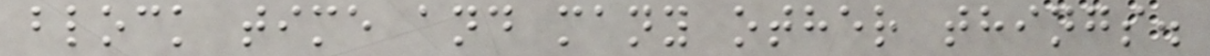block time and many other things.
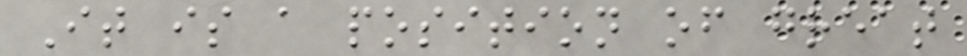It is a position of great
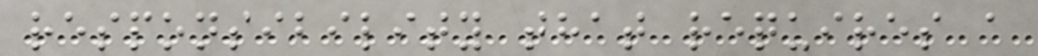responsibility that requires a
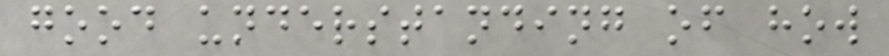good understanding of how
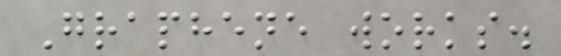Graphene works.
